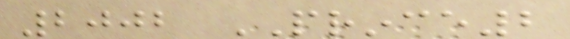2002 PRINCE2
